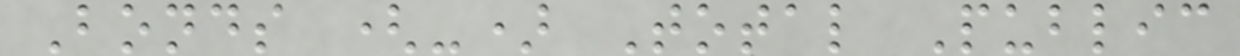Bonds (-) Total Public
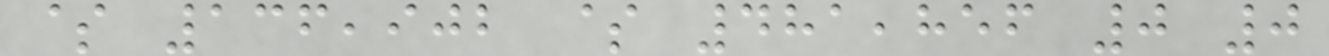$ 136,902 $ 481,856 0 0
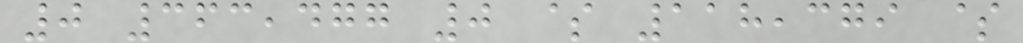0 363,477 0 $ 118,379 $
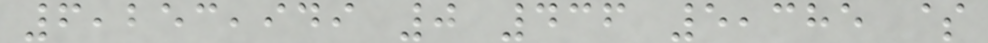6,253,949 0 436 5,385 $
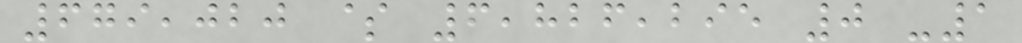679,020 $ 6,826,295 0 -1
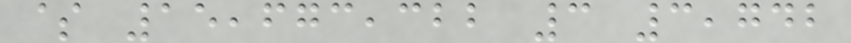$ 15,673,322 3 3,742
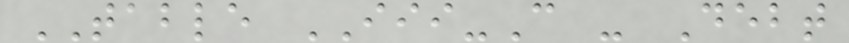TABLE III-C - Debt
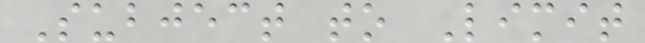Subject to Limit
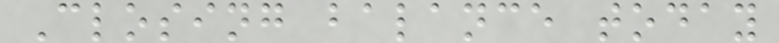Closing balance today
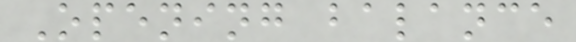Opening balance
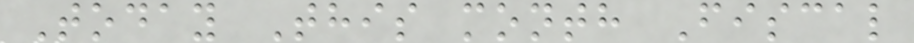Today This month Fiscal
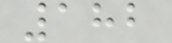182
